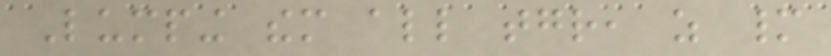Lumping them all together, as many
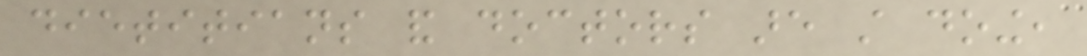dietitians and doctors are still doing,
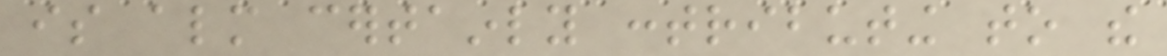is almost certainly contributing to the
